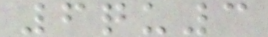6qu3
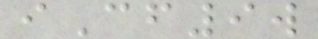iCf9w
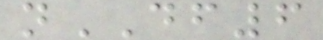nDF6
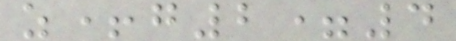z+g2=4
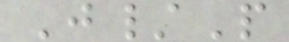J/P
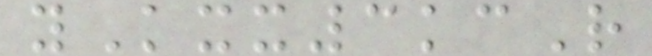yKxx3kcR
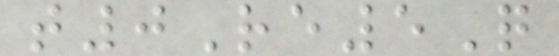t0Re5Q
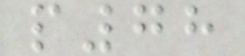p78
